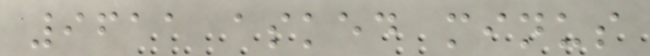9611 asked minus
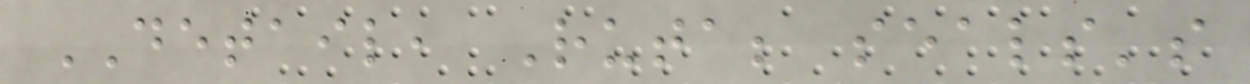DETAIL, Ruta; seals's
